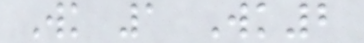Wk 1 Wk2
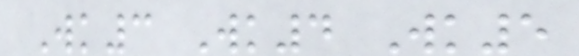Wk3 Wk4 Wk5
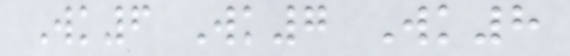Wk6 Wk7 Wk8
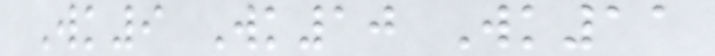Wk9 Wk10 Wk11
